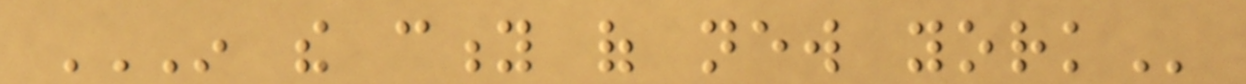IN THE CITY OF NEW YORK
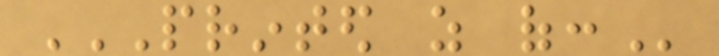PRINTED AS OF:
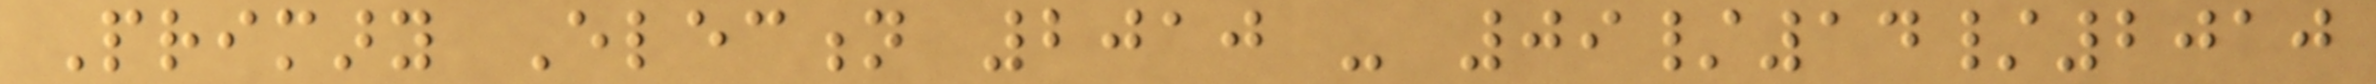Primary Election 2010 - 09/14/2010
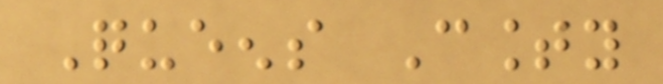Queens County
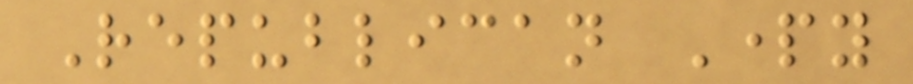Republican Party
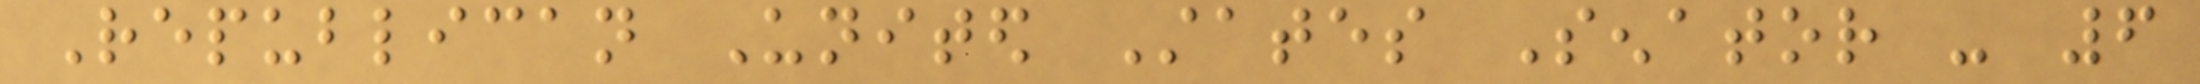Republican United States Senator - 6
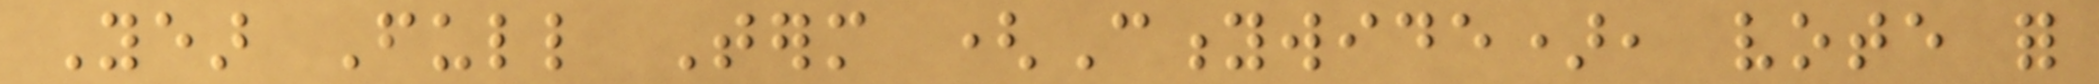Year Full Term (Citywide), vote for
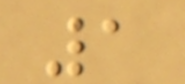1
